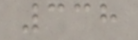338
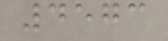4573
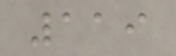119
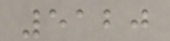5120
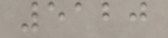5120
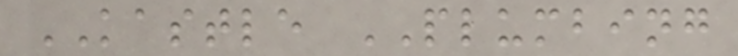KASTLE PLUMBING
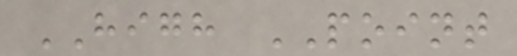HIGH POINT
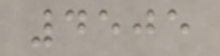4505
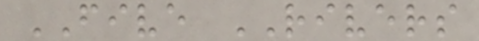FIVE RIVERS
